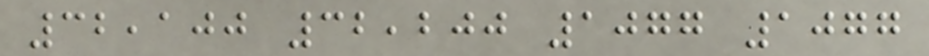32,100 32,200 1077 1077
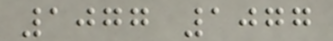1077 1077
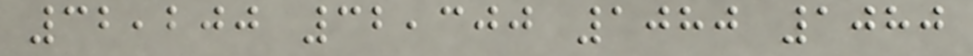32,200 32,300 1080 1080
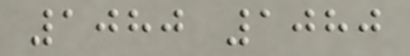1080 1080
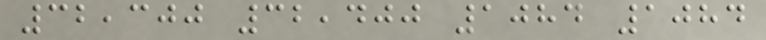32,300 32,400 1084 1084
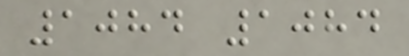1084 1084
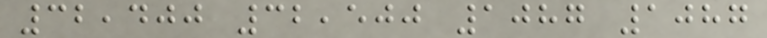32,400 32,500 1087 1087
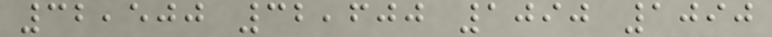32,500 32,600 1090 1090
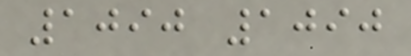1090 1090
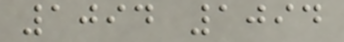1094 1094
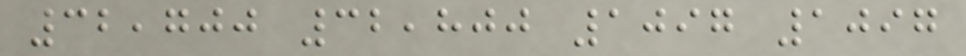32,700 32,800 1097 1097
